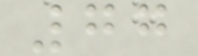77
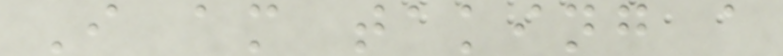I am taking a
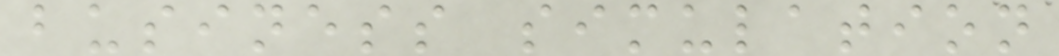business simulation
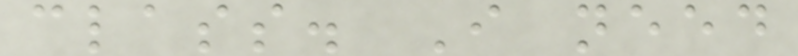class. I need
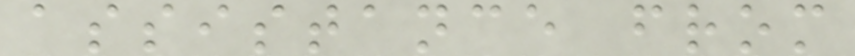assistance from
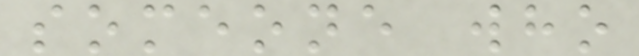someone who
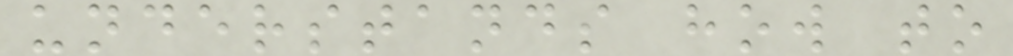understands how to
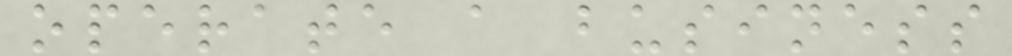operate a business
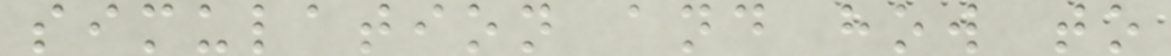simulation and how to
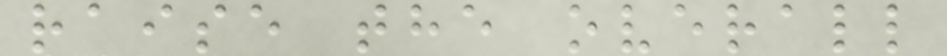raise the overall
